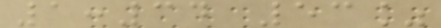1:34 53%
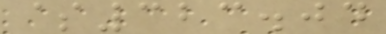$323.04
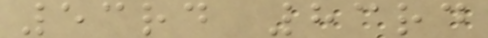53rd 83rd
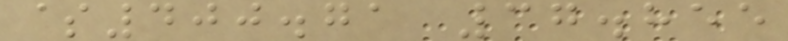$400.71 37.855
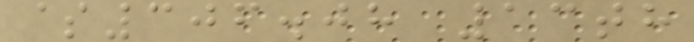$306.08 13th
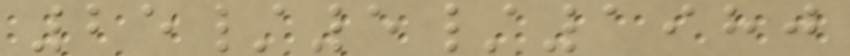25/5/1980
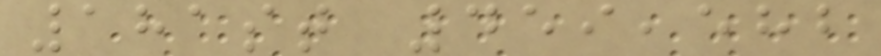181st 459,582
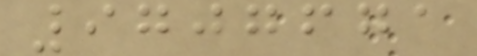9707671
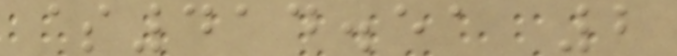$414.51 2
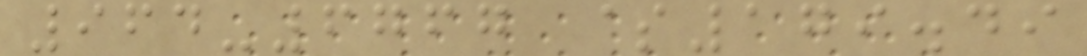964-6767 $179.49
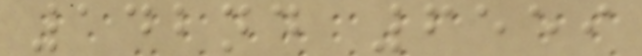142nd 6559
